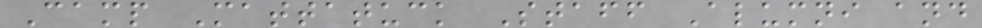Camp Mattatuck Staff Alumni and
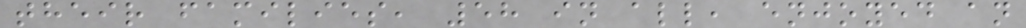their families, 58 in all, enjoyed an
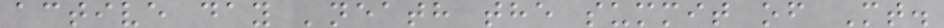active day 'neath the summit of Mt.
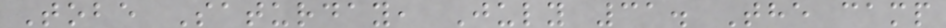Tobe Saturday, July 31. The camp
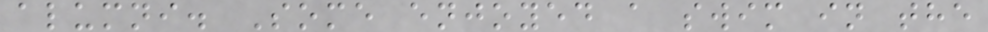alumni. Some enjoyed a swim in the
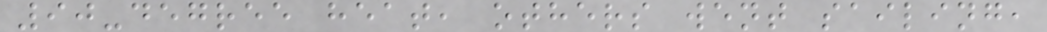90-degree heat, others went sailing,
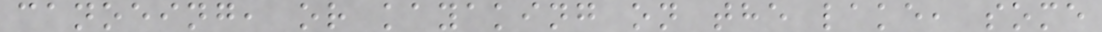canoeing, or kayaking on the lake, some
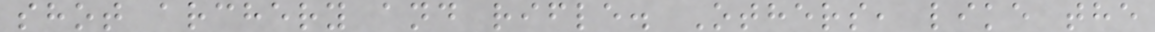shot archery and rifle. Others, like the
